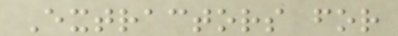Extractors for
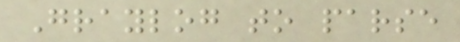Graylog to parse
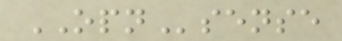OPNsense
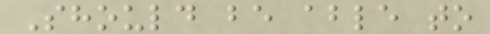Should be able to
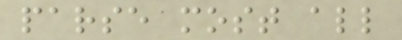parse most all
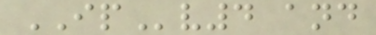IPv4 and
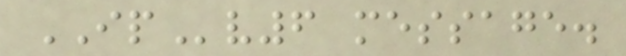IPv6 message.
